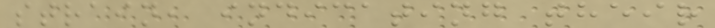strain, indicating their
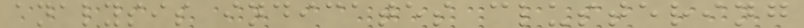analysis indicates clustering
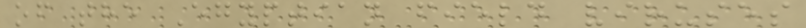of the Egyptian field viruses
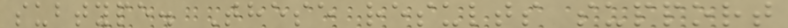subtype. These results support
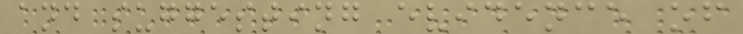and suggesting evidence of
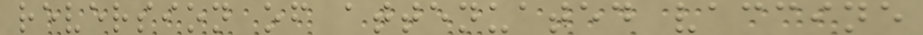reversion of attenuated vaccine
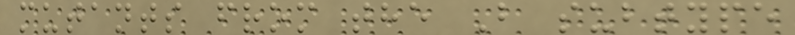mutants from the B subtype
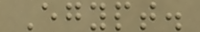Egypt.
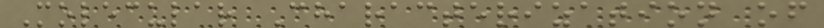Molecular Characterization of
